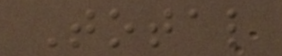Total
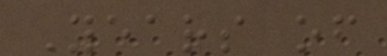Years of
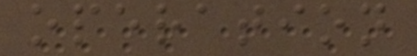operation
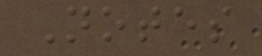Notes
